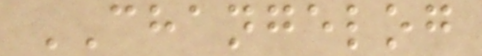CHANGELOG
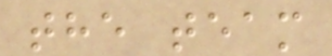the team
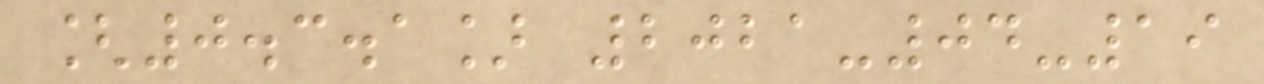[0.3.1] 2021-04-19
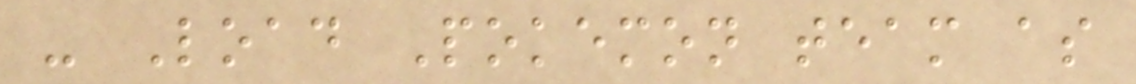- Load Pokemon team as
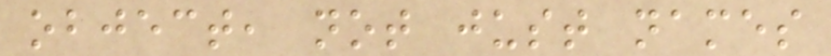object, not just names
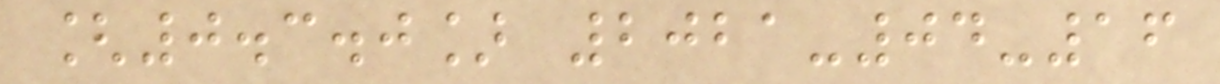[0.3.0] 2021-04-16
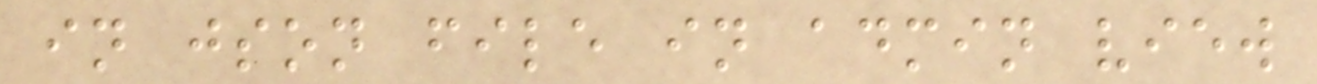in json file in admin view
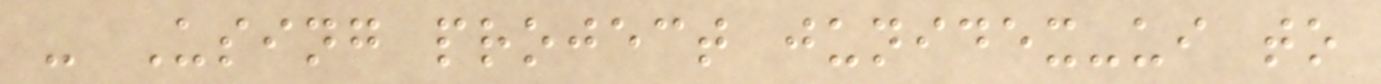- Using project junidex-ui to
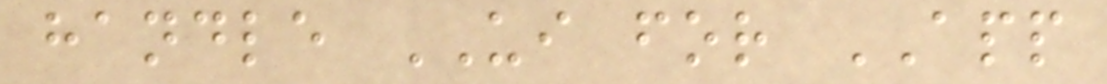handle UI for APP
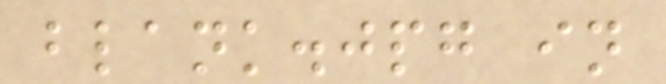blank.jpg in
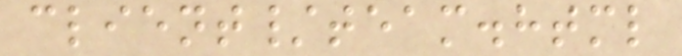client/team.html
